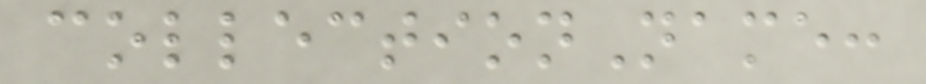collectionName:
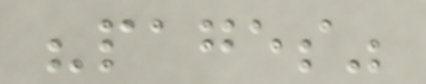"pages"
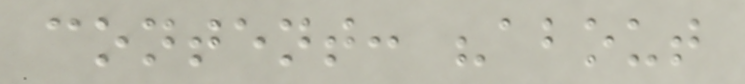content: "about
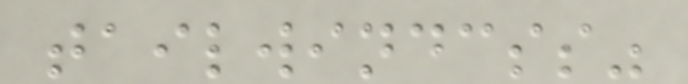tailwindcss"
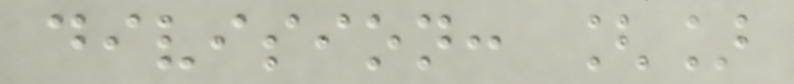division: []
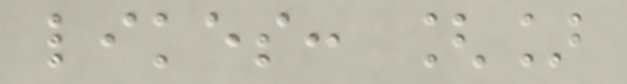likes: []
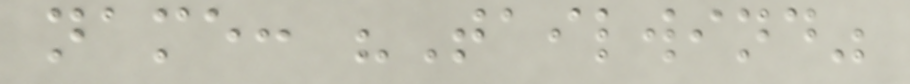name: "Tailwind"
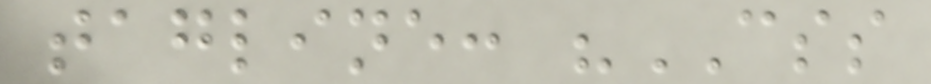tagline: "CSS
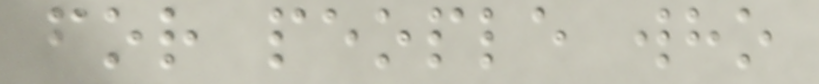for people who
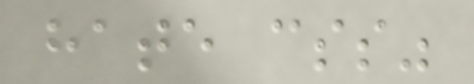hate css"
